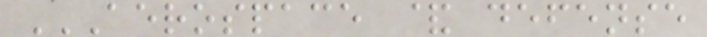AEROSPACE & DEFENSE
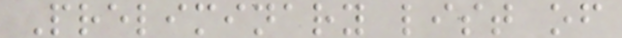Preliminary list of
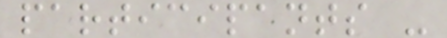participants -
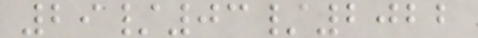29/03/2022
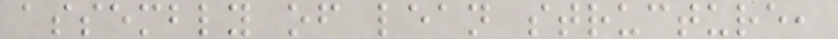assembly of lean structure,
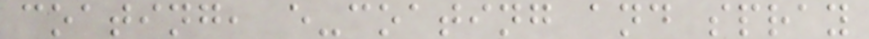coating, e-coating and spray
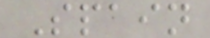Spain
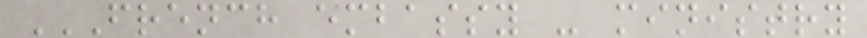FRENCH EMBASSY - MINISTRY
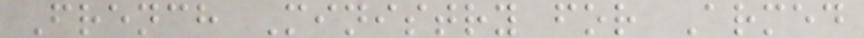French Ministry for Armed
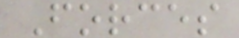Forces
